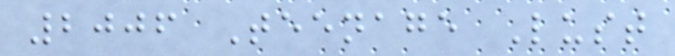2006 Teenage Lust
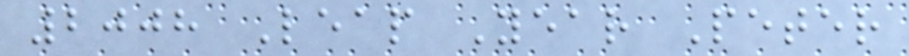2008 Leap Year Peter
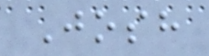Josh
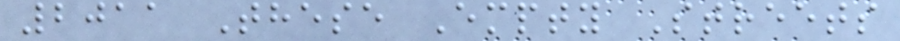2011 These Empty Streets
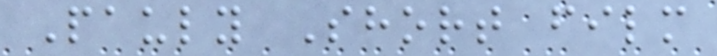Pauly Short film
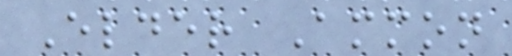Elder Ammon
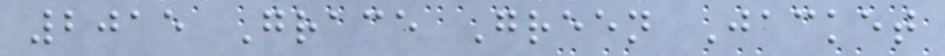2015 Grace Green Jacket
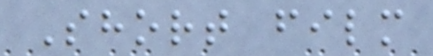Short film
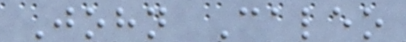John Caleo
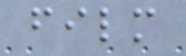film
